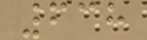638
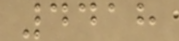4418
